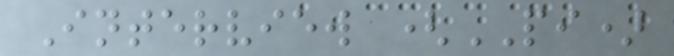Interview (PI)
